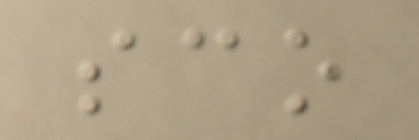sco
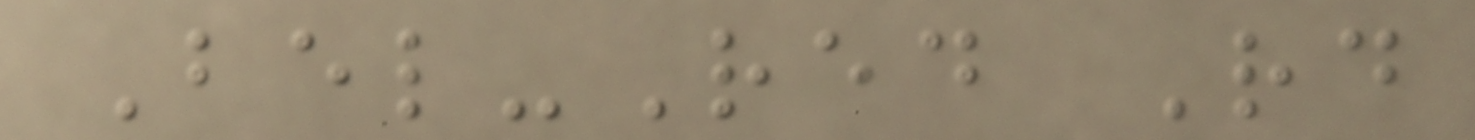Bel-Red Rd
